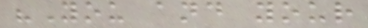"You and your
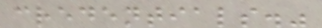credentials."
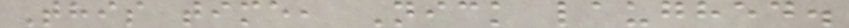This time, Nick laughed.
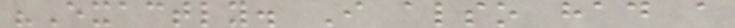"Exactly. I also had a
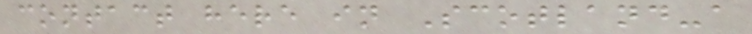contact here in Scotland-a
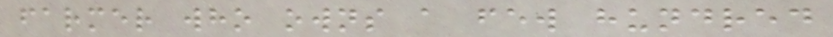farmer who owns a few hundred
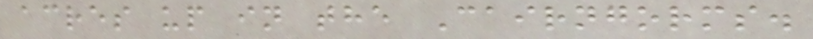acres up in the Cairngorms.
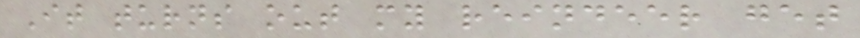It turns out my reindeer get
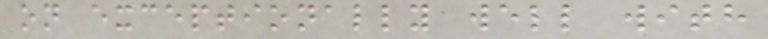on exceptionally well with
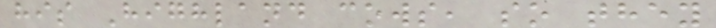his Highland cows, so they
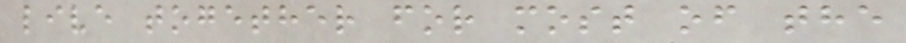live together for most of the
